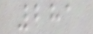281
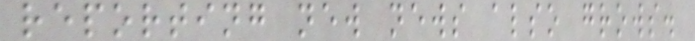reporting new news also grows.
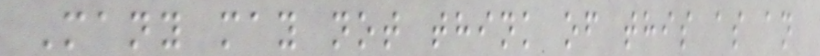Many may not think of this as an
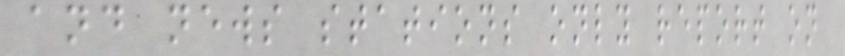and news stations only report on
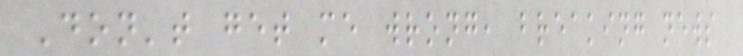Don't get me wrong, breaking news
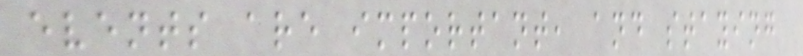events are important, and staying
